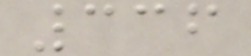336
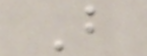B
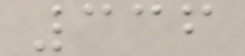336
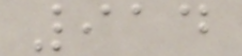914
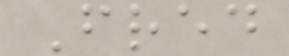Fred
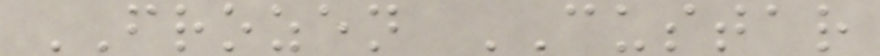FROZEN CUSTAR
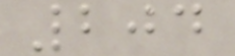204
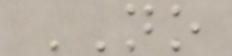NO
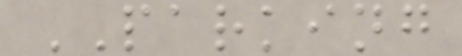PARKING
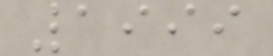1999
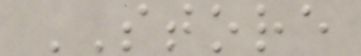STORE
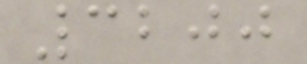3200
